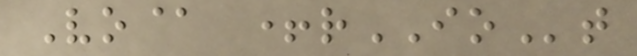Vo@ +rIOt
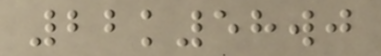22k58wj
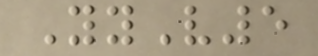YyV5
